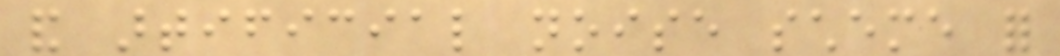and artificial noise scheme for
